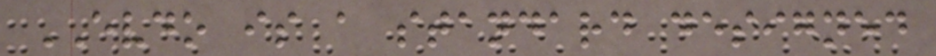EVDO is a standard designed
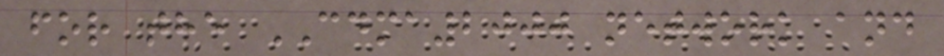for the CDMA2000 network and
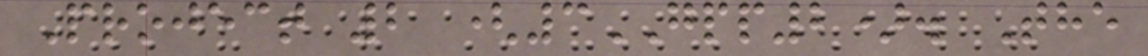Project 2 (3GPP2). The
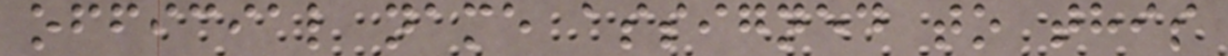official name assigned to this
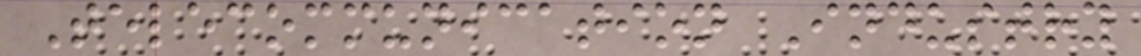Telecommunication Industry
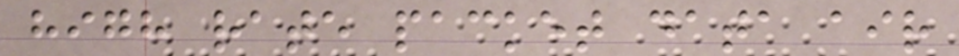high rate packet data air
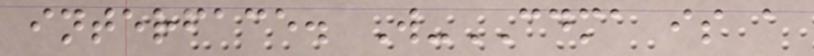interface. W-CDMA is a
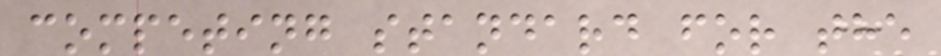competing standard for the
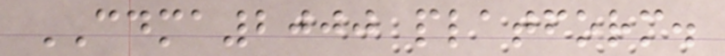CDMA2000 platform.
